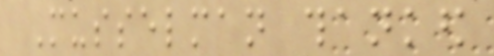Musselman thanked
